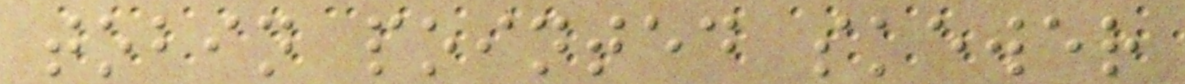tobin pointed skewer
